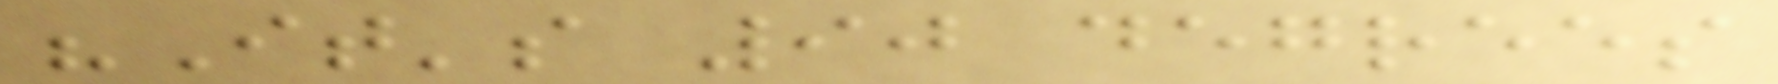"It's 90 degrees
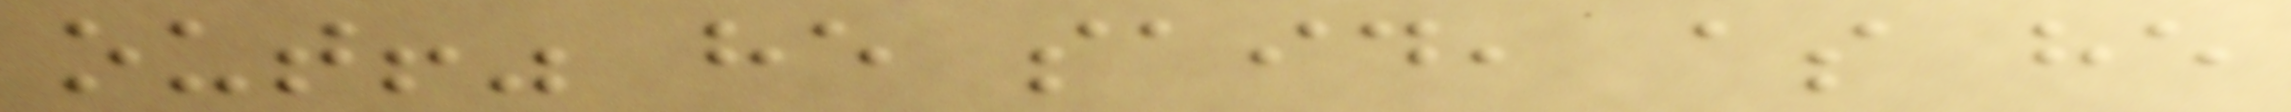out!" he said, as he
